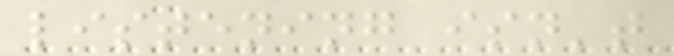listening isn't
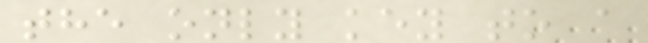the only key to a
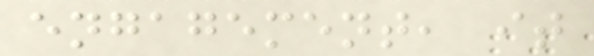engagement, it
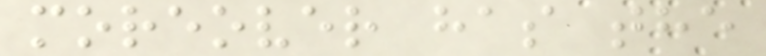moreover has the
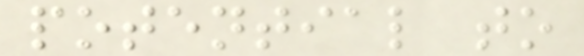potential to
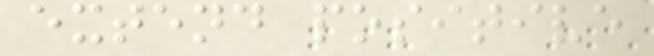extend positive
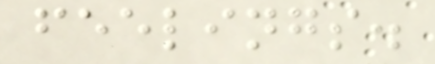feelings.
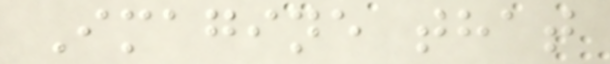Imagine that
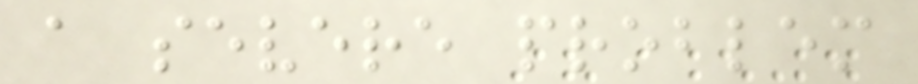a severe problem
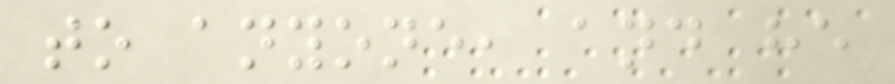to anyone, and he
